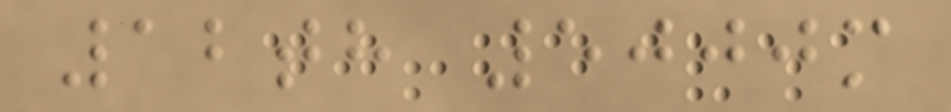12th 5000m
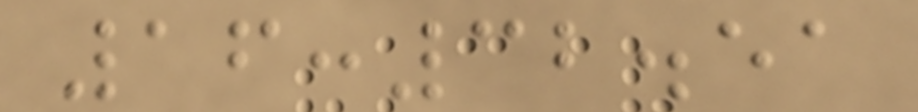16:32.51
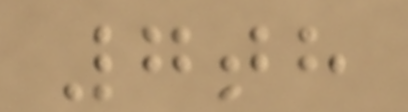7th
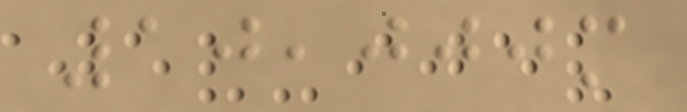10,000m
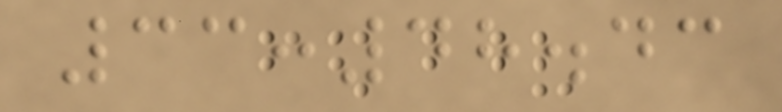33:48.43
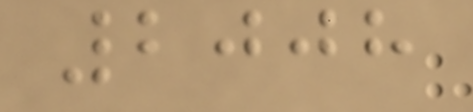2008
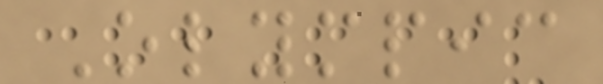Olympic
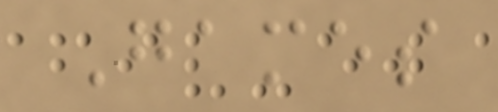Games
